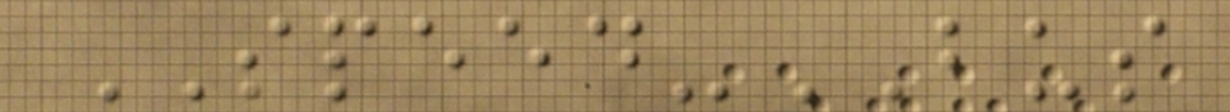SPEED-BUS
